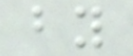by
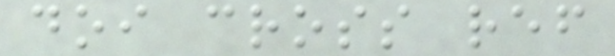doi cross ref
